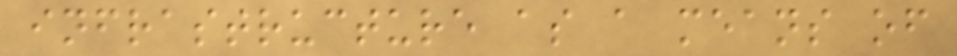infrastructure as a means of
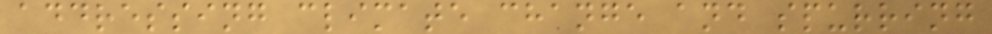addressing climate change and spurring
